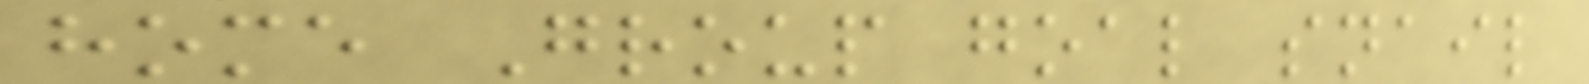home Group goal snail
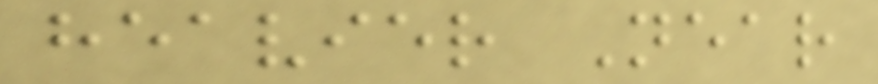heavier Near
